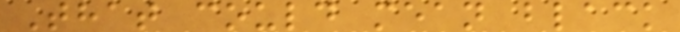That could mean black
